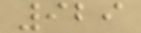929
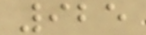925
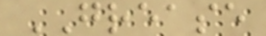GREASE
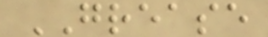GREASE
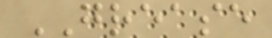GREASE
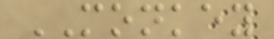MONKEY
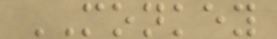MONKEY
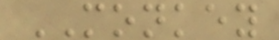MONKEY
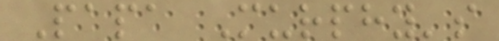Papa Murphy's
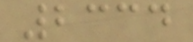2334
